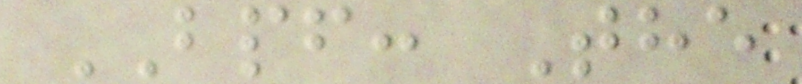BPF: The
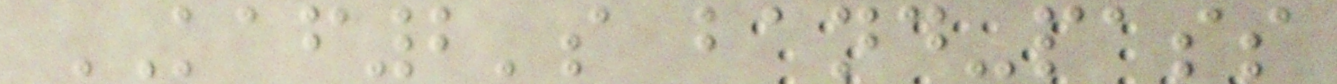KAF2's band-pass
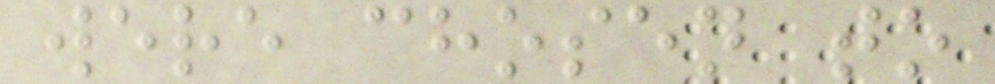were chosen to
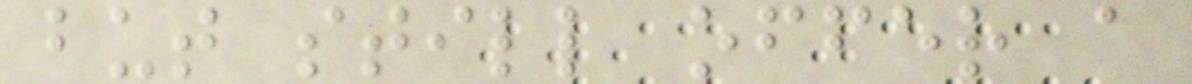but still offer a
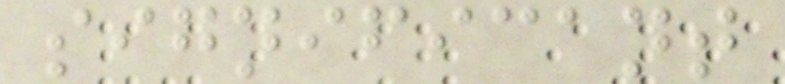significant
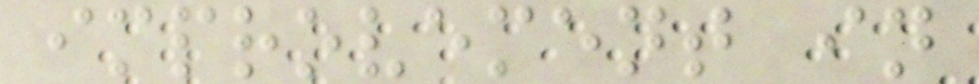improvement in
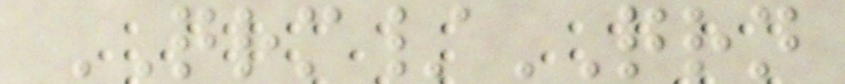QRM/QRN
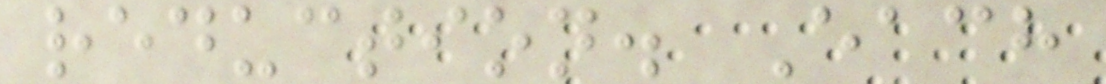reduction. Each
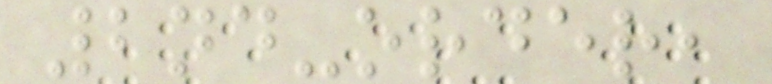2nd-order,
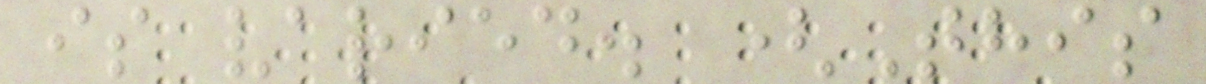is varied. (This
